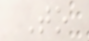To
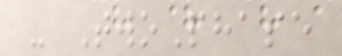- TwoPhase
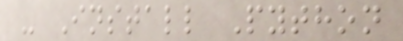- Install Python
